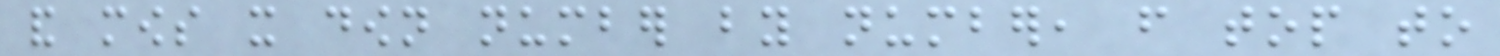and mows it down number by number, from top to
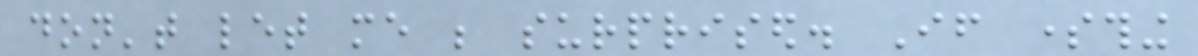don't let me be surprised. If something
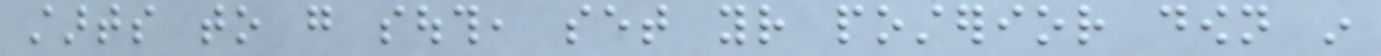starts to go south, set your posterior down in
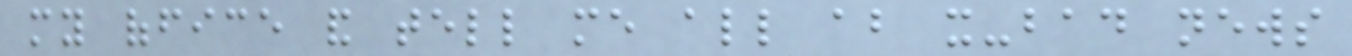my office and tell me all about it-bad news
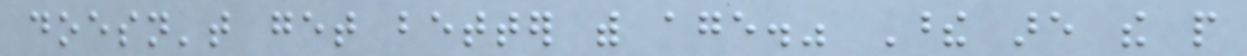doesn't get better with age." These are the people
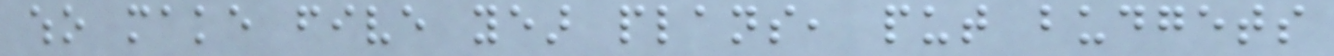who make five year plans, put budgets
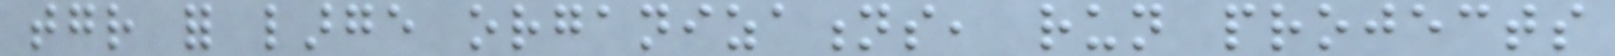together for large organizations, run projects
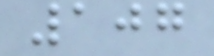107
